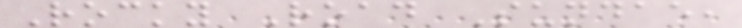Rocky Road Sundae,
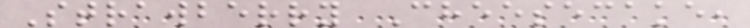Strawberry Cheesecake,
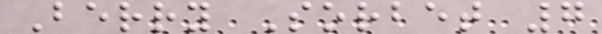Berry Sorbet 7
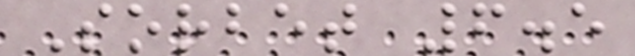Sorbet 6.5
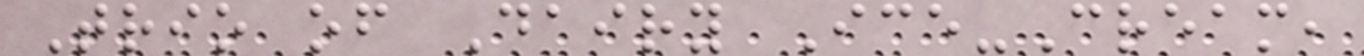Trio of Dairy Ice-Cream,
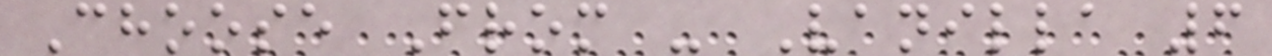Choose From - Vanilla 6
